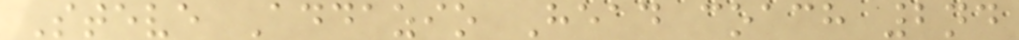Steve Addazio Head coach 2nd
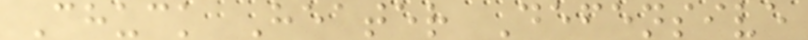Chuck Heater Defensive
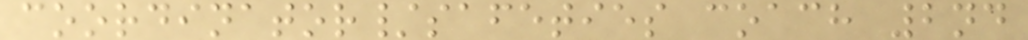coordinator/safeties coach 2nd
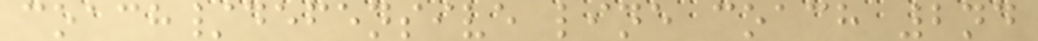coach/defensive line coach 2nd
